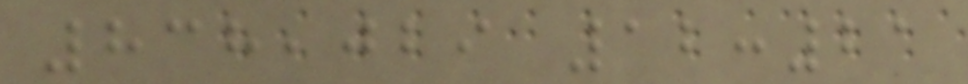838,029 12:21
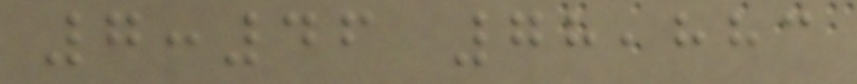7:46 78,883
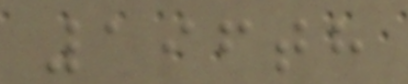196th
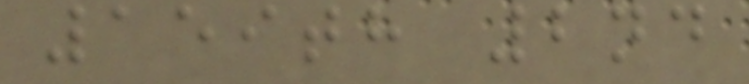159th 2nd
